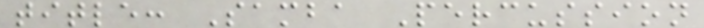title: Samba Percussion
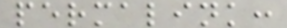permalink:
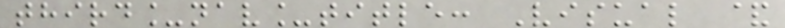third_nav_title: Visual &
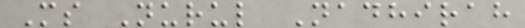Ms Nurul Nadhirah
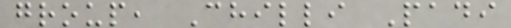group, Chilli Padi
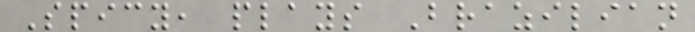Spicy, plays Brazilian
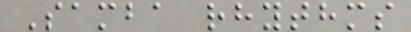Samba rhythms
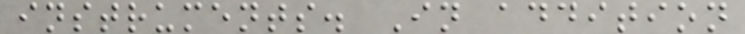instruments. In addition
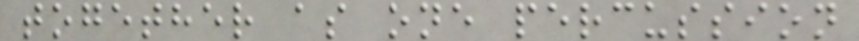together as one percussion
